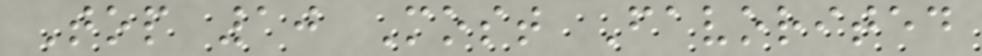Top 10 Most Favorited
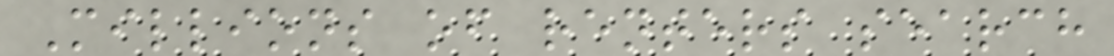Millions of renters search
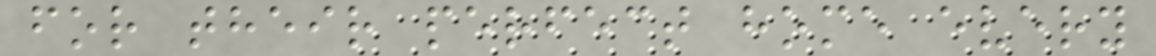for their perfect home every
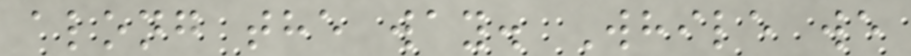along the way. While we
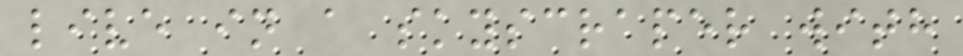live in a skyscraper with
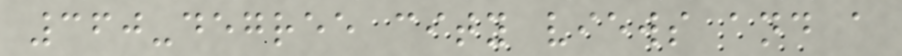360-degree city views and a
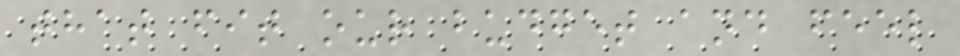that fit our budget and feel
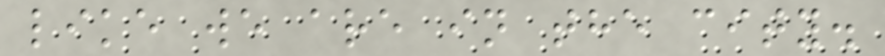like we are in the city.
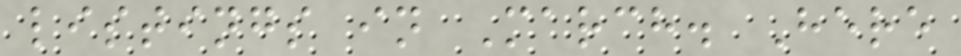listings in March. Here
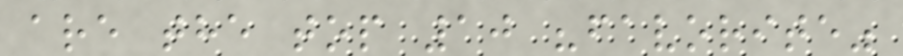are the top 10 "favorite"
